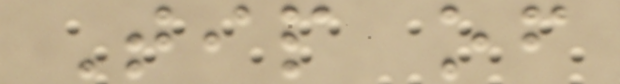Tip of
